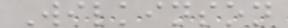Wilkinson
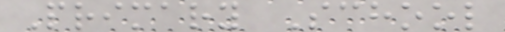Primary School
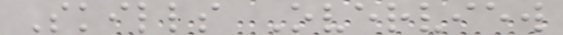Skills Overview
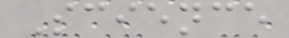Science
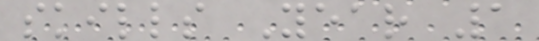skills Year 1
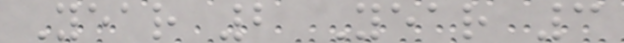Year 2 Year 3
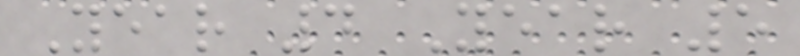Year 4 Year 5
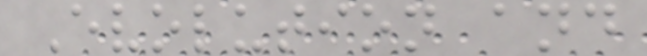Evolution and
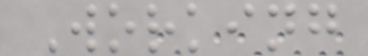Working
